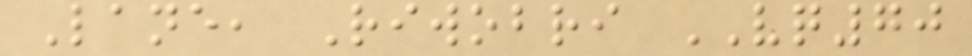Lane, Riwobri VQ70
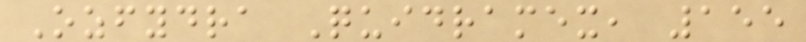Ozfydra Quidramex, 155
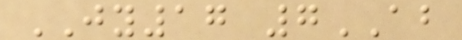JY17 7AB
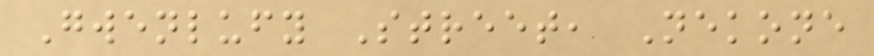Gwenlufy Street, Nekone
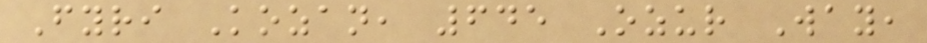Fyri Kozan, 645 Ozur Way,
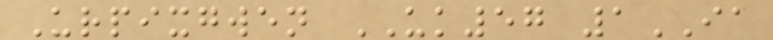Urpixgwen UK57 1IA
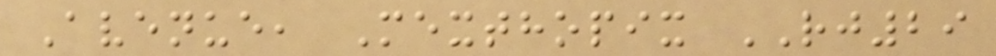Avenue, Mexthopix RJ29
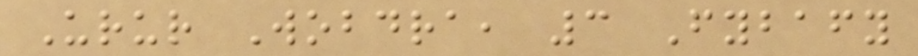Urur Wobdra, 3 Fybafy
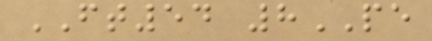FT54 8PE
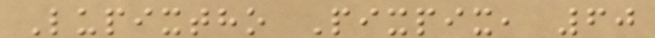Lupixtho Pixpix, 60
